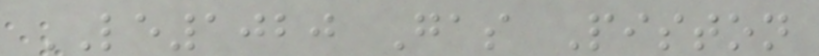LE1020 Gas Piston
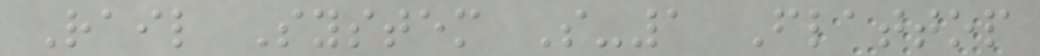Rail System S-1 Flattop
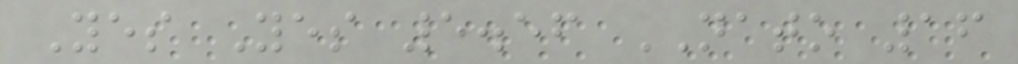Yes Yes 5.56 NATO 16
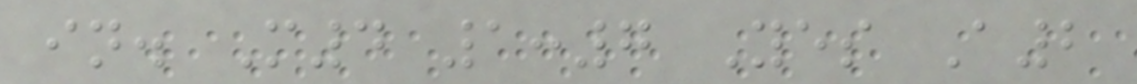in. M4 1:7 Yes A2
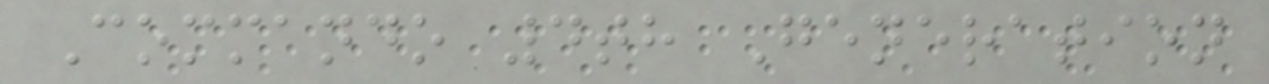Commando 4th Generation
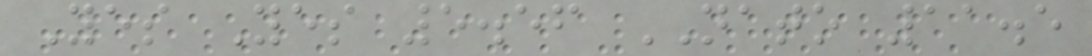Yes Yes 5.56 NATO 11.5
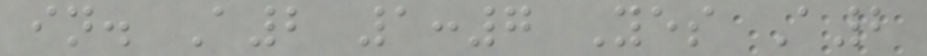in. A2 1:7 Yes A2
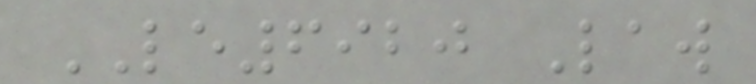LE6920 Law
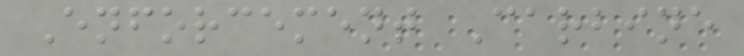Enforcement Carbine
